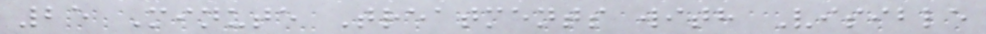25 Minute Treatments with Visible
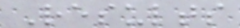Results
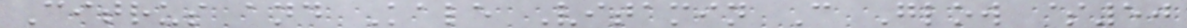Citrus and Kale Vitamin C Glow $50
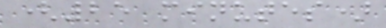(25 minutes)
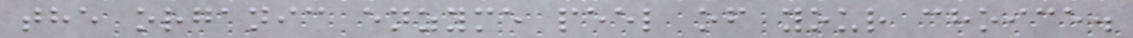the organic enzyme peel of your choice.
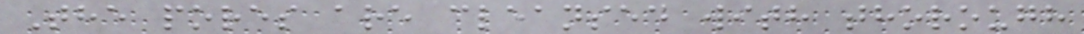The pores are cleansed with thorough
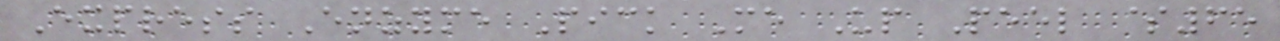Express Enzyme Pick Me Up Peel $65
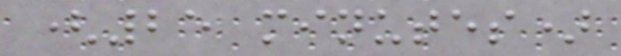(25 minutes)
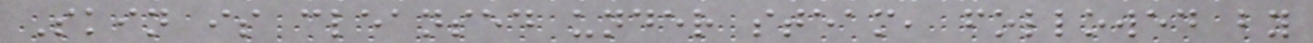Skin is cleansed under steam, followed by
